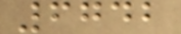6742
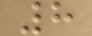8
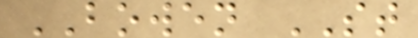BOWEN ST
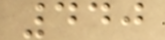440
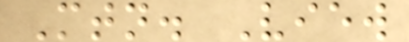Mtn. View
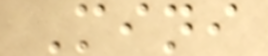Mini
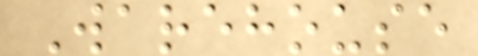Warehouse
